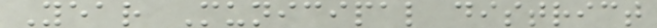Year Municipal district
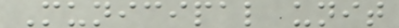Municipal unit
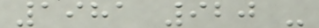1981 920 -
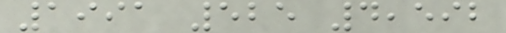1991 525 4,592
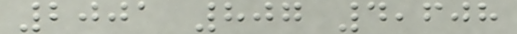2001 807 4,608
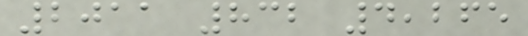2011 832 4,265
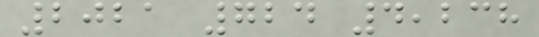2021 724 4,238
